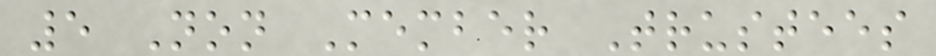5 Non Member Trustees
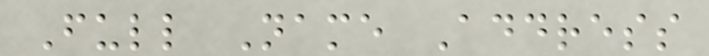Full Name Address
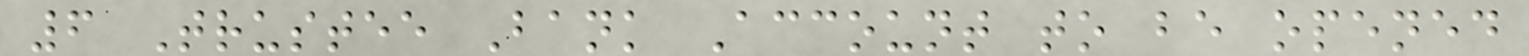6 Trustee Bank Account to be opened
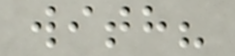with?
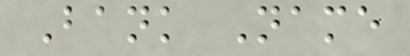Bank Name
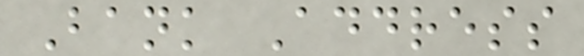Bank Address
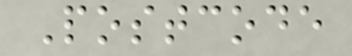Postcode
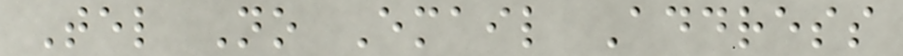Tel No Email Address
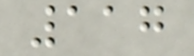117
